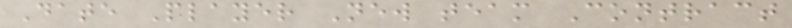Date Player New team Contract
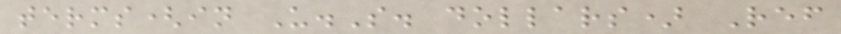terms(in U.S. dollars) Ref
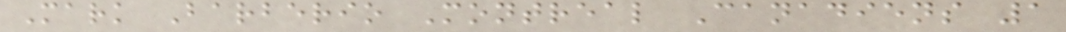Mark Barberio Montreal Canadiens 1
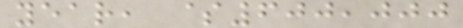year, $600,000
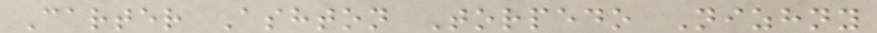Carter Ashton Torpedo Nizhny
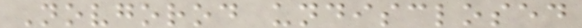Novgorod undisclosed
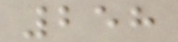258
